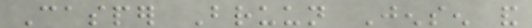Casper Bruun Jensen and
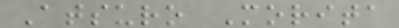Atsuro Morita
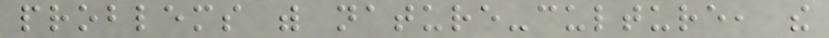problems with nature-culture, the
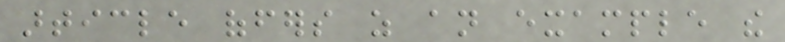article offers as an example the
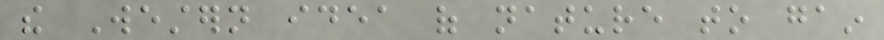the Western idea of nature to gain
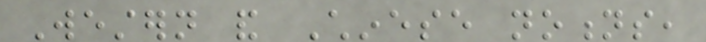Western and Chinese notions,
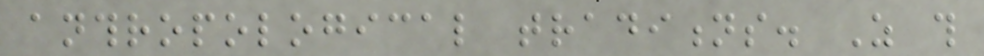anthropological traditions. As this
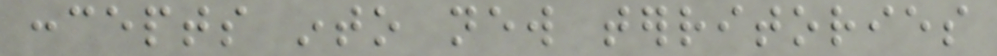concepts into new territories
